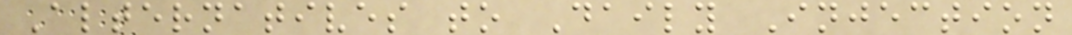Alternatives to Daily Injection
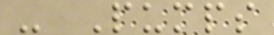- Pumps
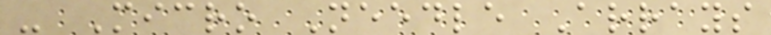- Micro Needle Arrays
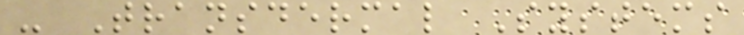- Transdermal Systems
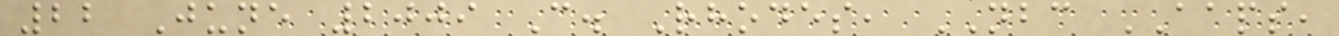22 June 2009 C. Rhodes, NBC AAPS,
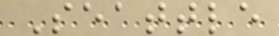Seattle
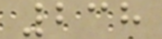238
